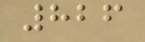826
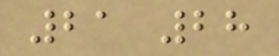21 28
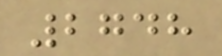2748
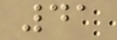41
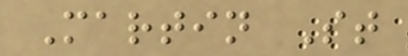Martin St
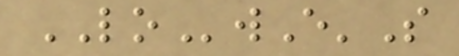LOwE'S
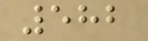582
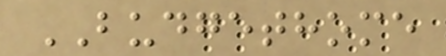BUDGETHOME
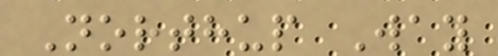Northup Way
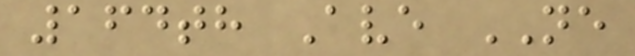164th Ave NE
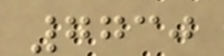7730
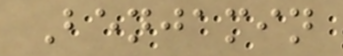Benjamin
